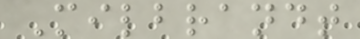Milbrandt
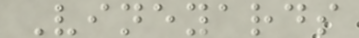Vineyards
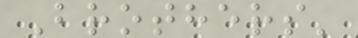Brothers'
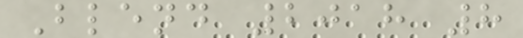Blend 2018 8
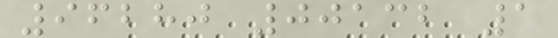96280 00132 1
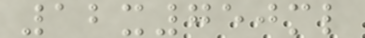12x750ml
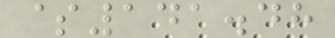$141.48
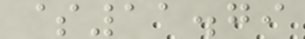$11.79
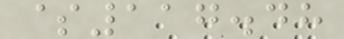$117.48
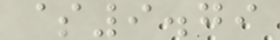$9.79
